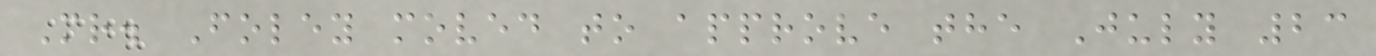Mr. Foley moved to approve the July 23
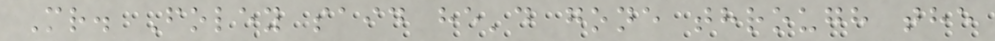Mr. Foley said he'd gone through the
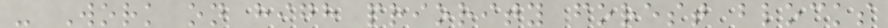- Work on high priority forest blocks
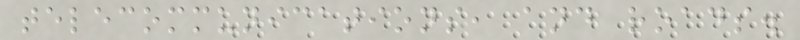telecommunications, and roads.
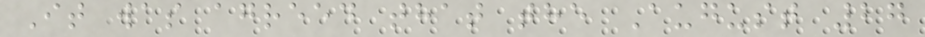It was agreed that the August 27
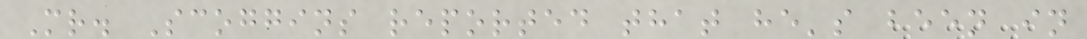Mr. Scoggins reported that he's been in
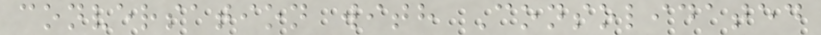conversation with Consolidated
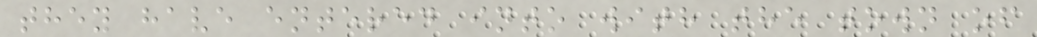they have entered into with the town of
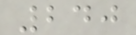240
